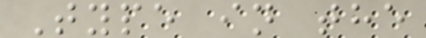Type in the
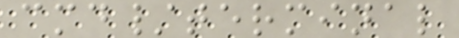cmd/terminal
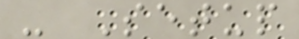- Setup
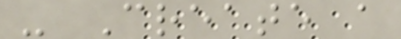- Create a
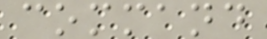command
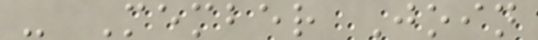- Member Join
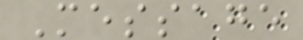Message
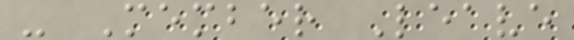- Member Leave
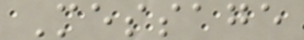Message
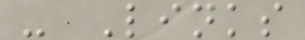- Links
